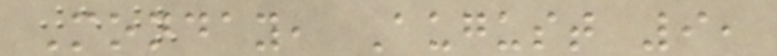Monday, August 9,
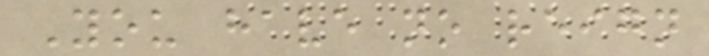You have no reign
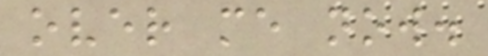over me now.
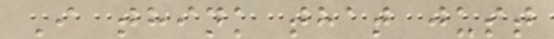I think that just
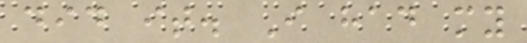did it. I had my
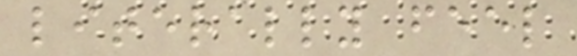literally feel
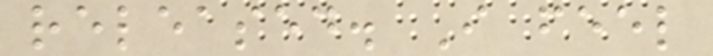released. I feel
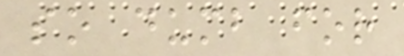so dumb for
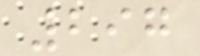297
